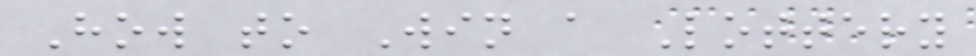How to Win a Lottery
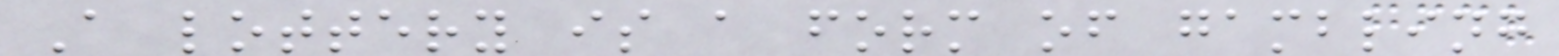A lottery is a form of gambling
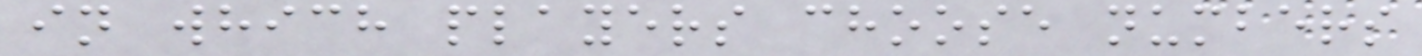in which players choose numbers
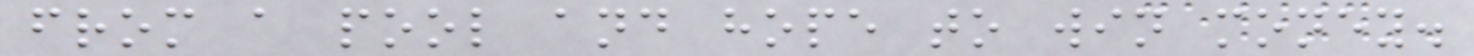from a pool and hope to win money.
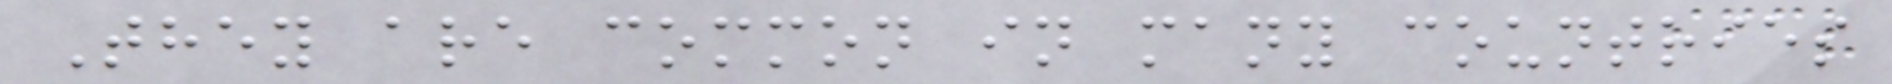They are common in many countries
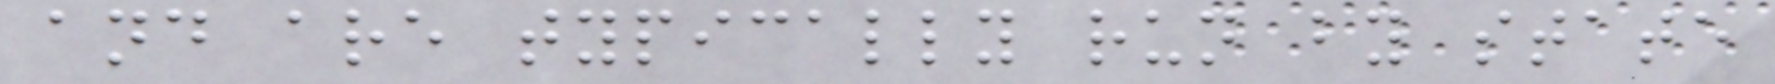and are typically run by state
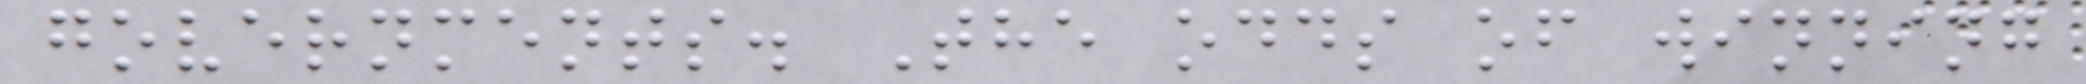governments. The odds of winning
